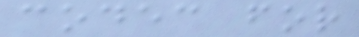codec for
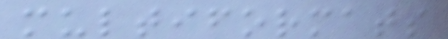multiformats
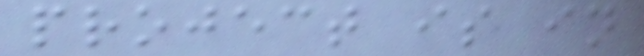project is in
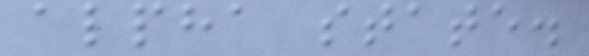alpha state.
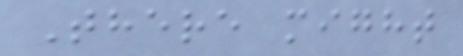There might
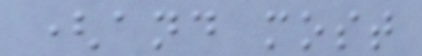(and most
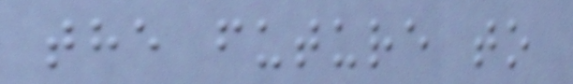the future to
